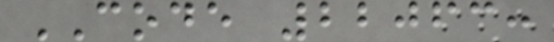CODE 22063:
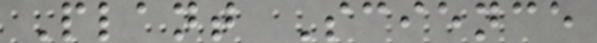Plant Science
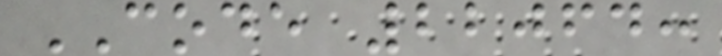CODE 22064:
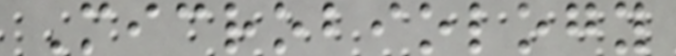Microbiology
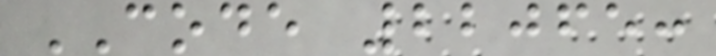CODE 22065:
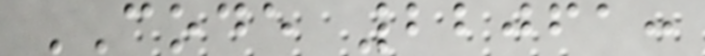CODE 22061:
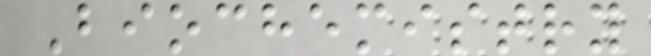Biochemistry
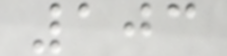103
